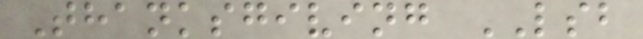Thanksgiving LSB
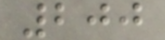200
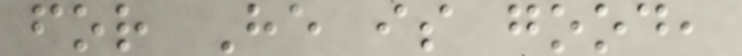for He is good,
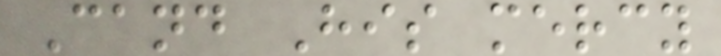Cand His mercy
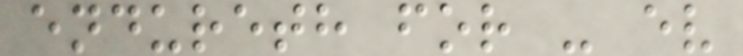endureth for - ev
